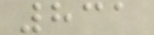831
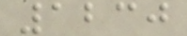1230
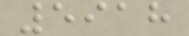5918
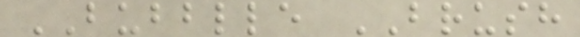BUBBLLE BRUSH
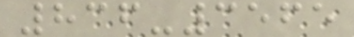836-3565
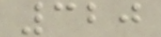320
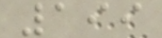199
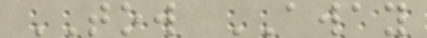TOW AWAY
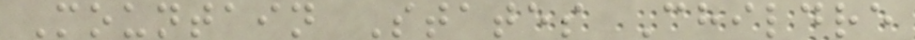Mountain States Childre
